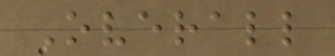Overall
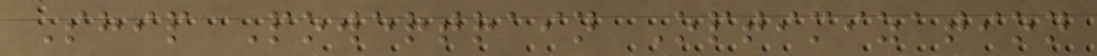Ship Powertrain Optimization
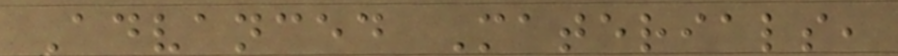Advanced Materials,
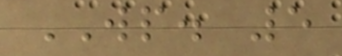WP. 5
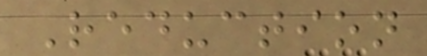Reduction
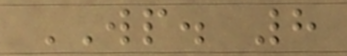WP. 8
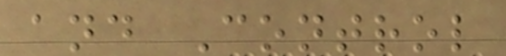and Control
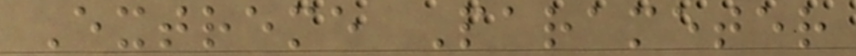Extreme Parameter
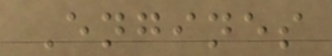Engines
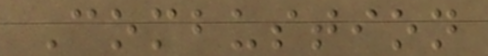Combustion
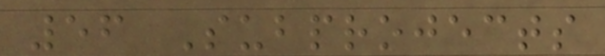56 Subprojects
